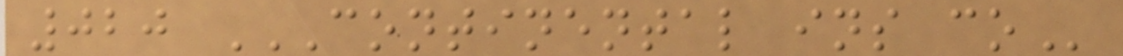020 CONTINENTAL INS CO
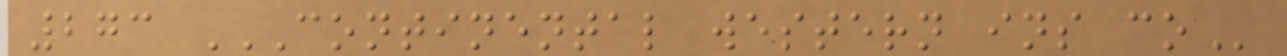273 CONTINENTAL WESTERN INS CO
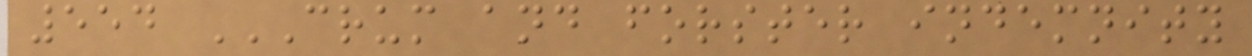554 CRUM AND FORSTER INDEMNITY
